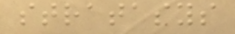stratasys
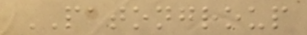PATONGROUP
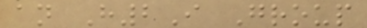an H2I Group
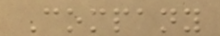Company
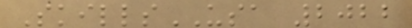SkillsUSA 2022
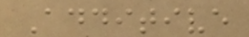Additive
